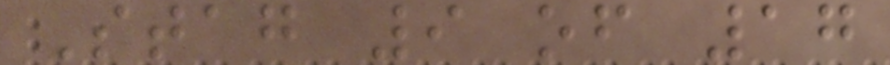Stag 9 of 17
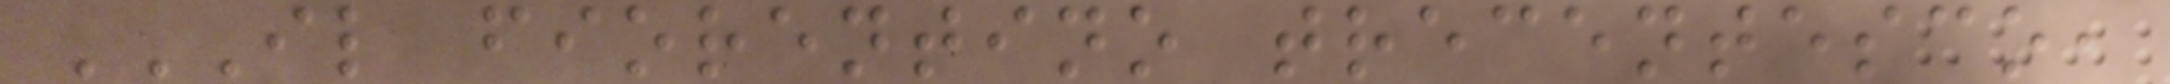IL FIORENTINO TRECENTESCO,
